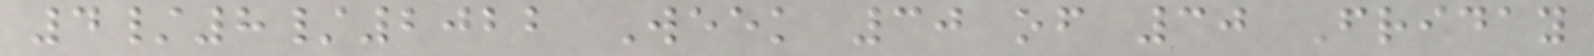4/8/2022 Week 30 of 30 Friday
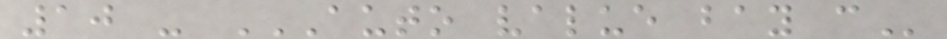10 - AUTO VALUE BAY C
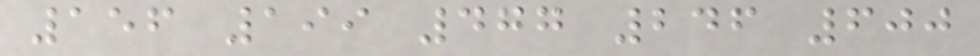156 199 477 246 600
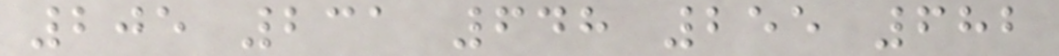205 231 648 255 682
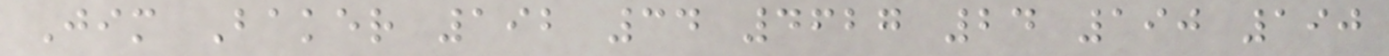Jim Baker 192 34 4627 24 190 190
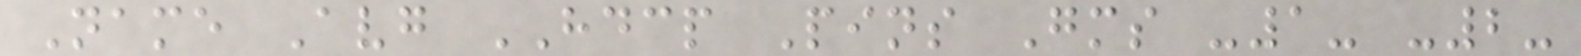Name Avg HDCP Pins Gms -1- -2-
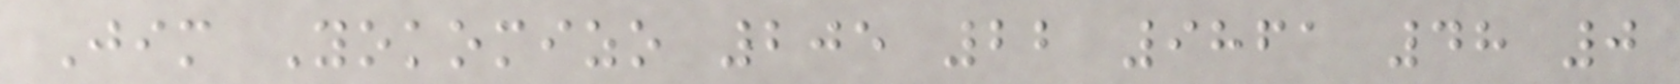Jim Yokomizo 205 22 9861 48 0
